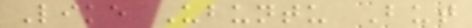Like Ubuntu But
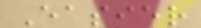Easier
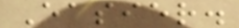Easier.
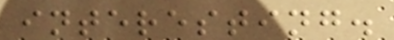interesting.
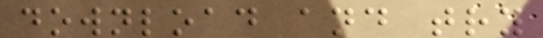download and try
